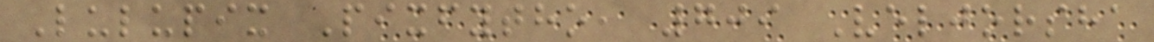Lulupix Pixfytho, 709 Veljorsha
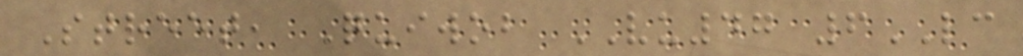Street, Quiwob VU47 6LC
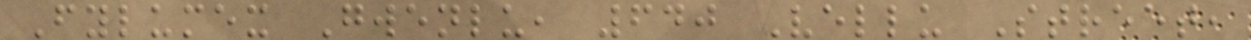Fylumex Gwenlu, 640 Vellu Street,
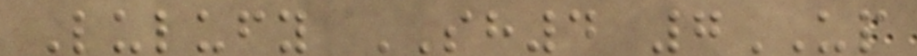Lulufy SH4 7UP
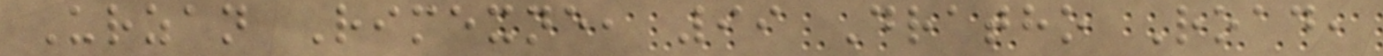Urzan Rimexne, 99 Dratho Road,
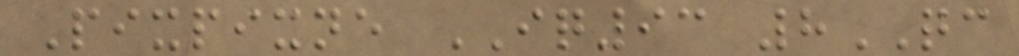Pixpixne IQ93 8QC
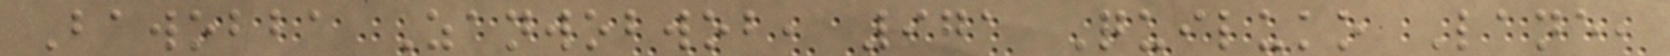Bawobba Zanwobwob, 971 Quiluko Lane,
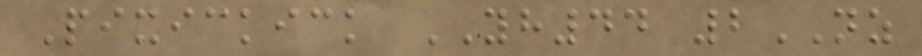Pixickick YH44 2NZ
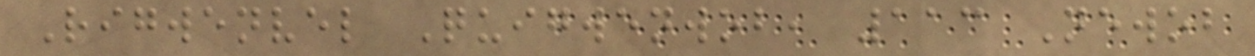Rigwenvel Quigwenwob, 113 Newob
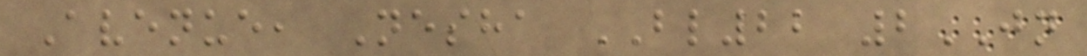Avenue, Nesha BL22 2JN
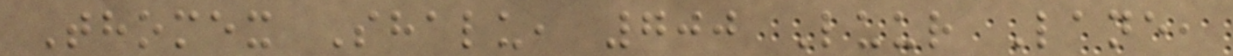Thomex Shalu, 700 Luur Lane,
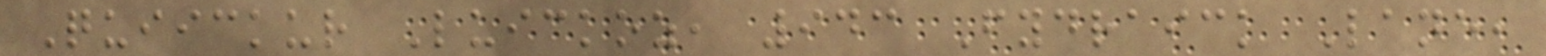Quiickur Luickoz, 943 Fydraick Lane,
